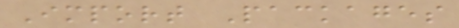Import Packages
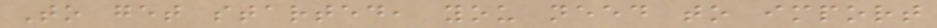To get started, you need to import
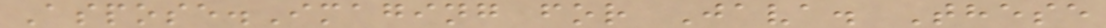Aspose.Imaging for Java. These
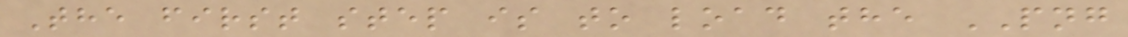The first step is to load the PNG
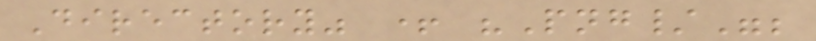Directory" + "Png/";
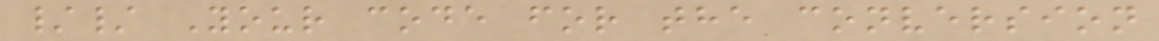// Your code for the conversion
